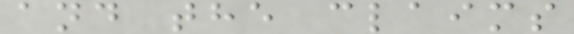and the claims
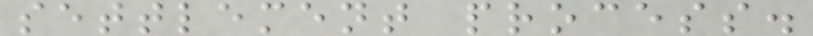settlement process.
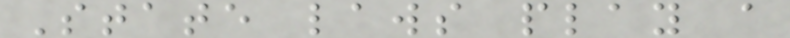State laws play a
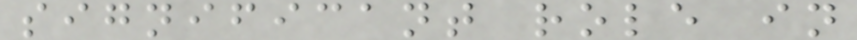significant role in
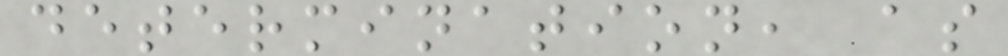determination, as
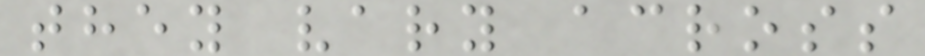they vary across
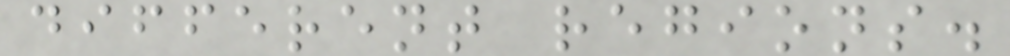different regions.
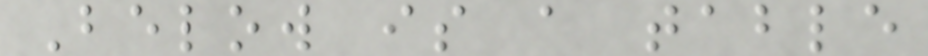Below is a table
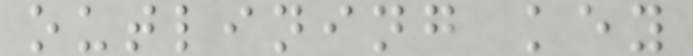outlining key
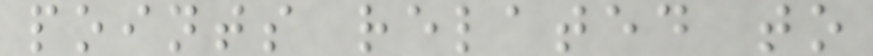points related to
